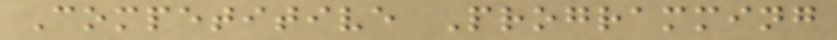Competitive Programming
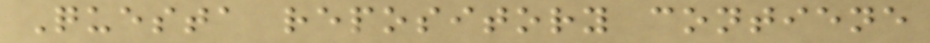Questa repository contiene
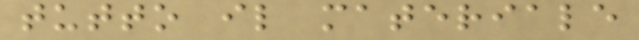tutto il materiale
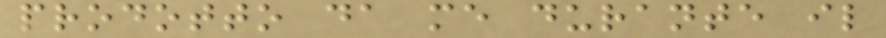prodotto da me durante il
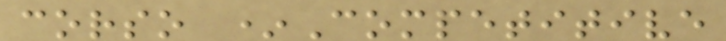corso *Competitive
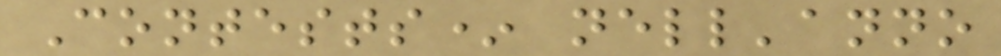Contests* nell'anno
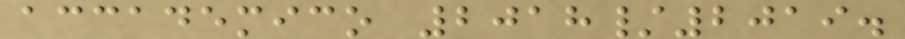accademico 2018/2019.
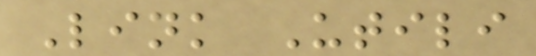Link Utili
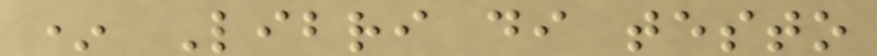* Libri di testo
